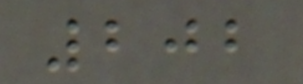202
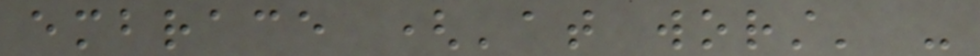embrace ('at worst' -
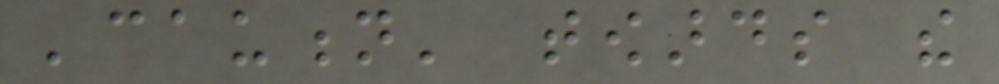'caution' towards the
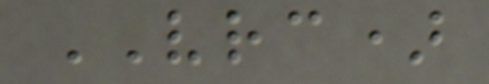VRC)
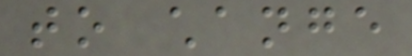to change
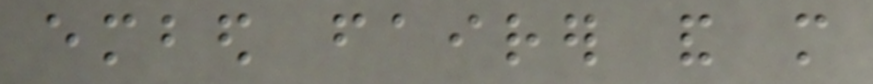embed fairer and more
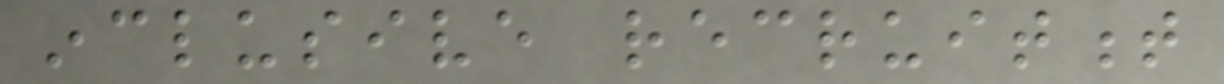inclusive recruitment
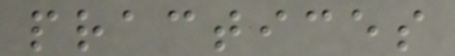practices
